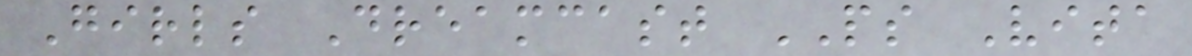Girls Dreamcast PS Vita
